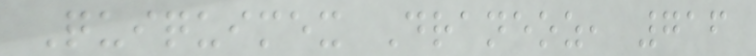Quiquimex Draneoz, 716
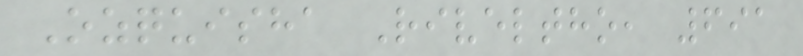Ozquisha Riveltho, 691
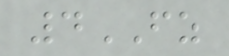4FZ
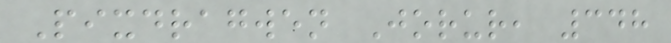Pixdragwen Jorur, 348
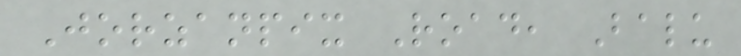Jorzanpix Road, Balu
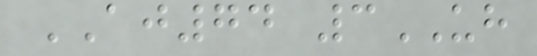AJ74 3UH
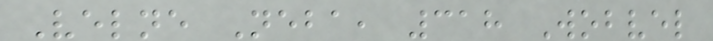Velne Neba, 318 Wobvel
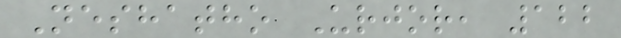Neshatho Urjor, 122
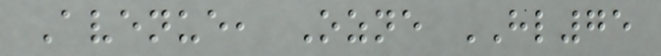Avenue, Ozne HL75
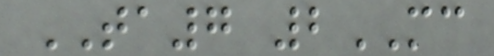TA7 2MC
